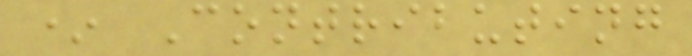* Contributing
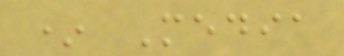* Media
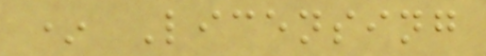* Licensing
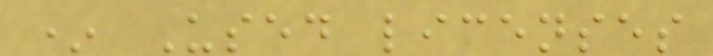* Used licenses
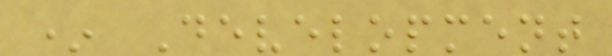* Development
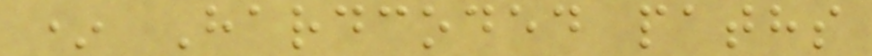* Hardcoded paths
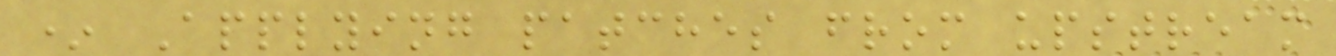* Applying patches from upstream
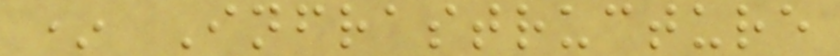* Infrastructure
